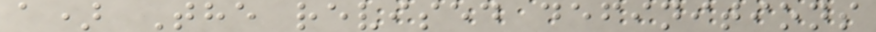a) The revised definitions
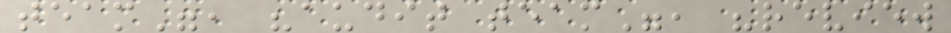team", "audit team", "review
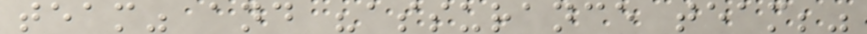team" and "assurance team;"
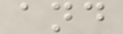and
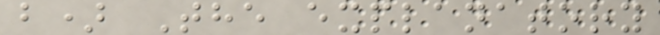b) The explanatory
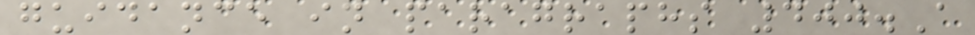guidance in paragraphs 400.A
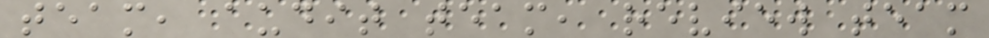team, audit team, review team
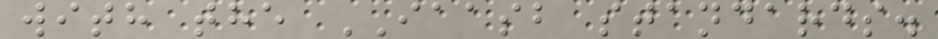with the IAASB standards.
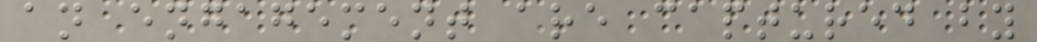an engagement are captured by
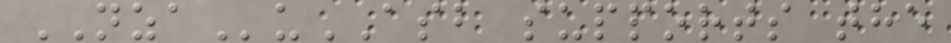NZAuASB supports the
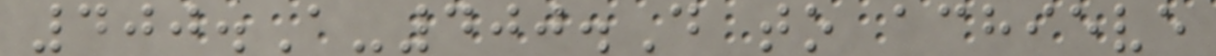400.A-400.D to achieve
